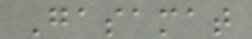Gasamat
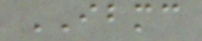IBMC
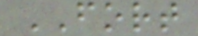FORT
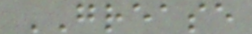GREASE
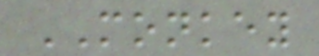MONKEY
